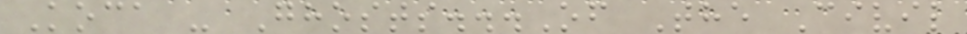Koca - Ghosts...Of The Civil
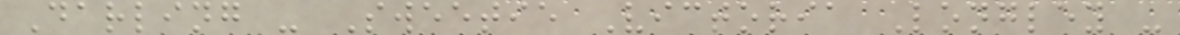Darling - Sweetie Victoria Longley -
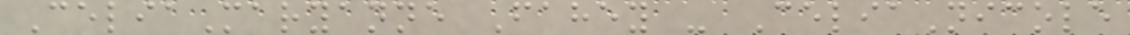CeliaMaryanne Fahey - CeliaNicole
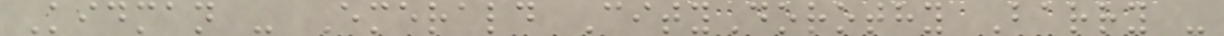Kidman - Emerald CityDorothy Barry -
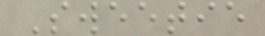Sweetie
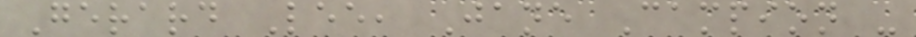Gerard Lee, Jane Campion -
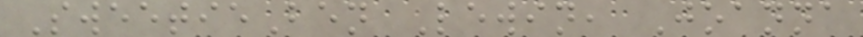SweetieBen Lewin, Joanna
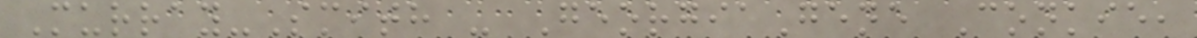Murray-Smith - GeorgiaGene Conkie,
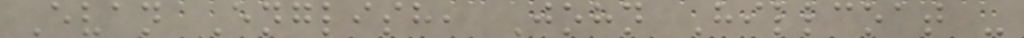Evan English, John Hillcoat -
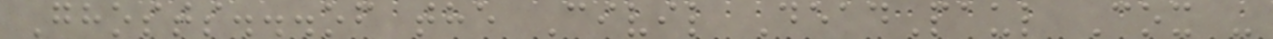Ghosts...of the Civil DeadPaul Cox -
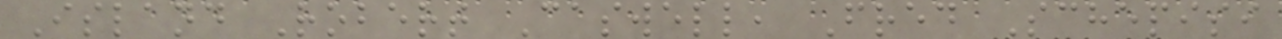Island Robert Caswell, Fred Schepisi
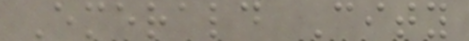Emerald City
